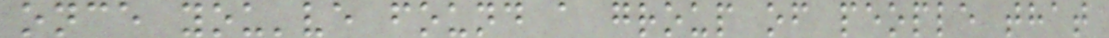once you've found a group of people that
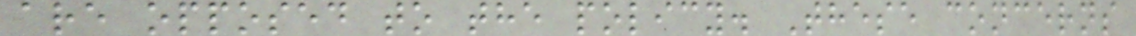are opposed to the policy. These concerns
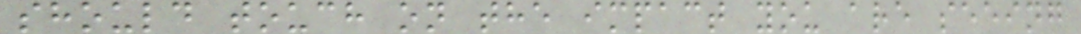should touch on the impact you are seeing
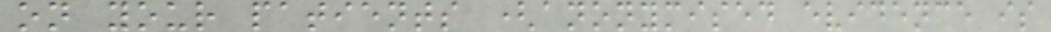on your patients (anonymised evidence is
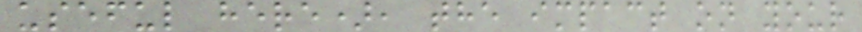useful here), the impact on your
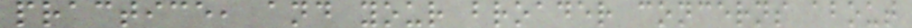practice, and your broader concerns about
